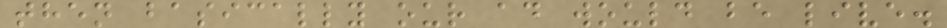then basically our ad would be live.
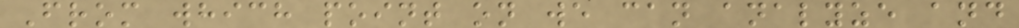From which point on we can analyze and
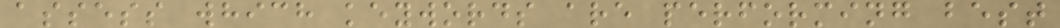assess which keywords are performing best
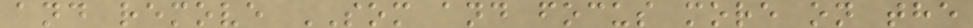and remove SOM and focus more on the
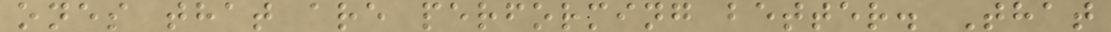ones that are performing better. That
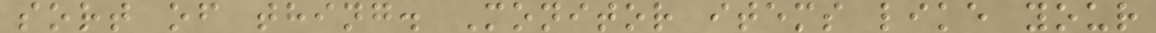sort of thing. Monitor items like your
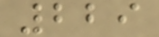229
